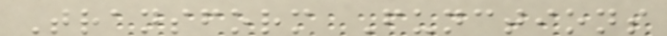Transform Functions
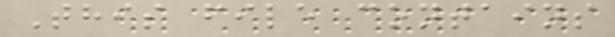This file contains
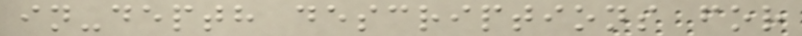in-depth descriptions for
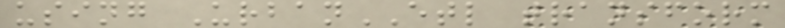using UrbanETL transform
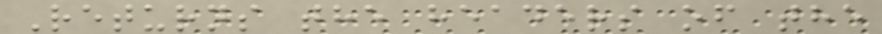Returns the headers of the
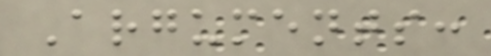Arguments:
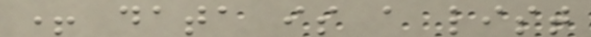+ data is a list
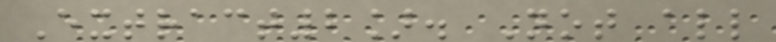Extract2]. Not all
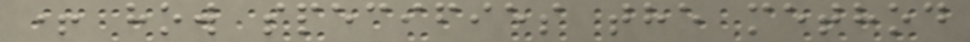+ how specifies the method
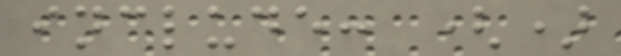include: ()
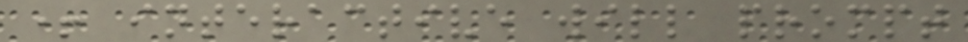+ interactive will prompt
